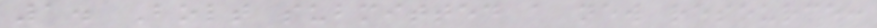1. Bolt submitted a new resource:
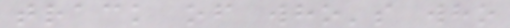track of who's who
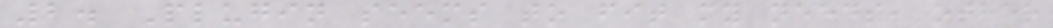2. Plugin seems to fit my needs, other
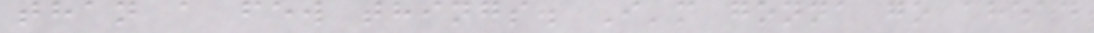than a few things. I'm gonna go ahead
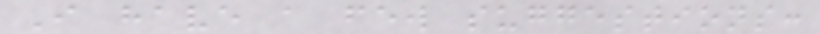I have a few suggestions:
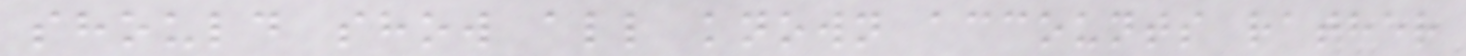should show all known accounts rather
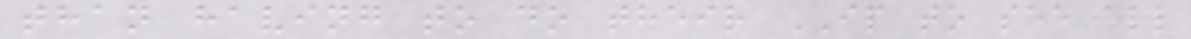than having to do their IP to see all
